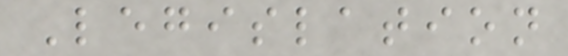Legislation
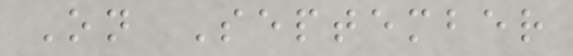On September
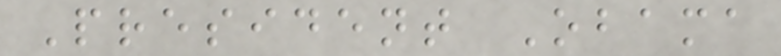President Obama
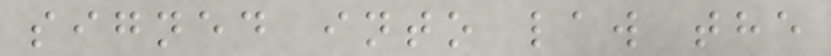signed into law the
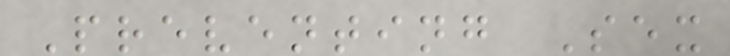Preventing Sex
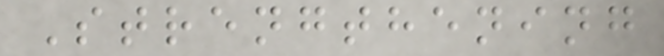Strengthening
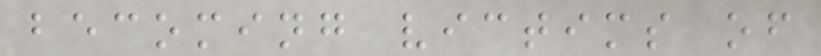becoming victims of
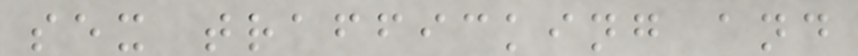sex trafficking and
